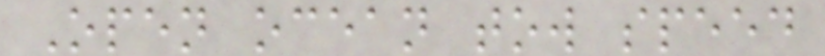Open ocean tow speed
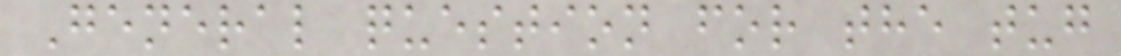General question for the tug
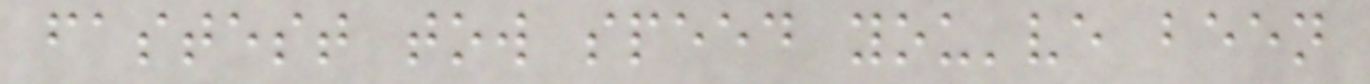fastest tow speed you've been
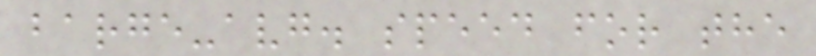barge-avg. speed for the
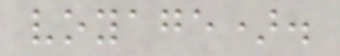voyage).
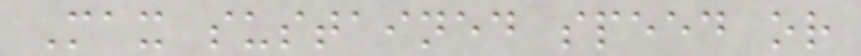Max sustained speed or
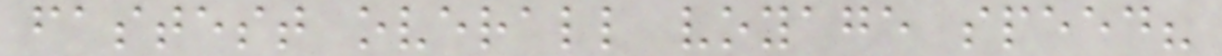fastest overall voyage speed?
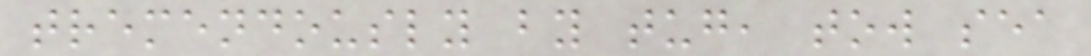tremendously by tug, tow sea
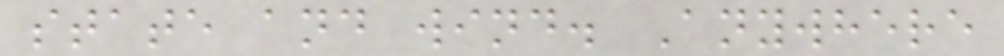state and wind. Anywhere
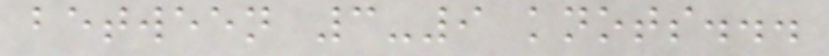between 3-9 knots...
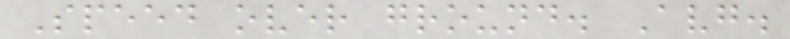Speed over ground. Avg.
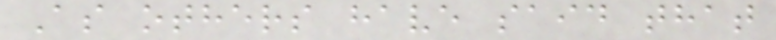As others have said that
